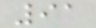91
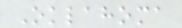Oklahoma
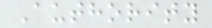Authority
